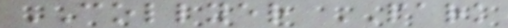COLLYER PARK
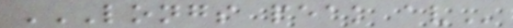LONGS PEAK AV
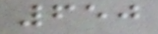650
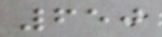650
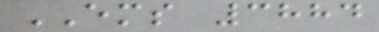EMS 3884
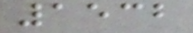1532
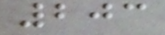203
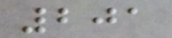201
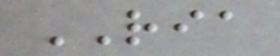RIA
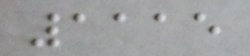1115
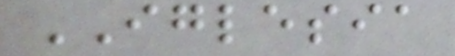IGLESIA
